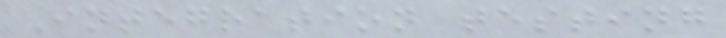Integration testing
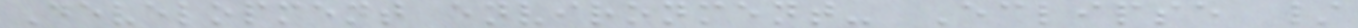Development environment- Eclipse /
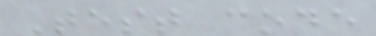Test code
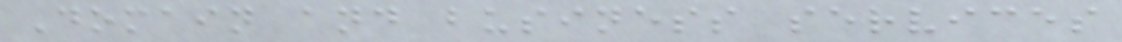Domain and business services
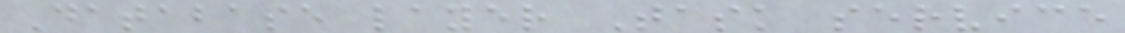Database layer Task service
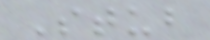Stub
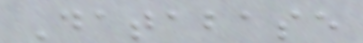Database
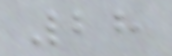28
